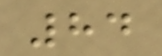84
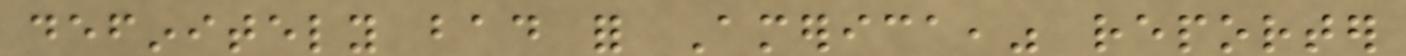definitely bad for America," reporter
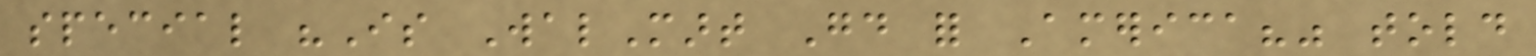special "Is WalMart Good for America?" told
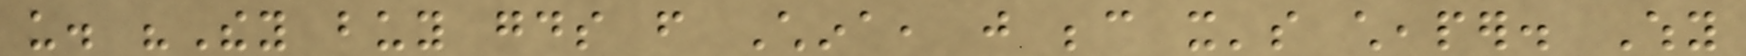us. "They buy goods from China, just because it's cheaper. Why
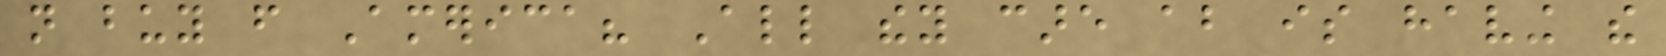not buy from America? All they care about is having the
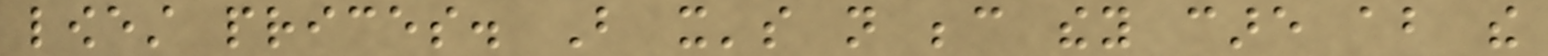lowest prices. But it's not because they care about the
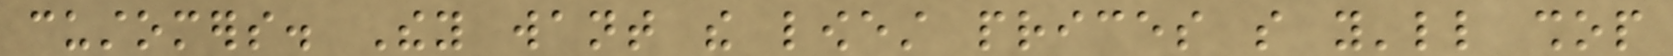customers. They want the lowest prices so you'll shop
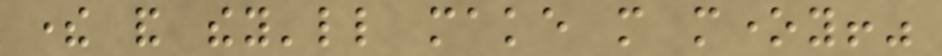there and they'll make more money!"
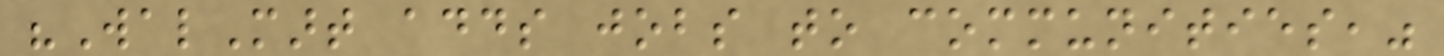"WalMart adds jobs to communities,"
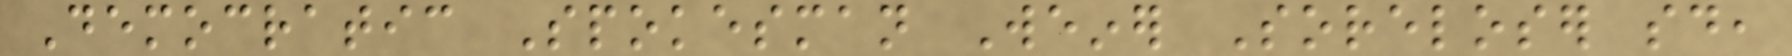Democratic Spokesman Weiner Soreloser said,
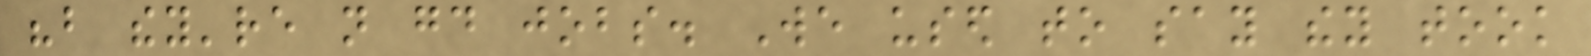"but they're not good jobs. We used to say they took
